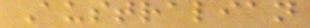Australian
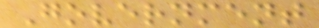Government
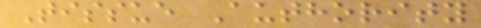Tissue Authority
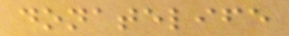donatelife
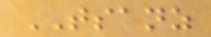TSANZ
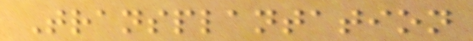Transplantation
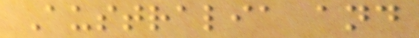Australia and
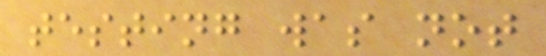testing was not
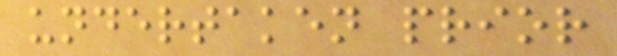undertaken prior
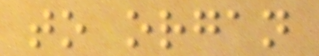to organ
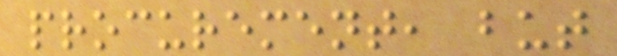procurement, but
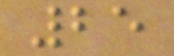25
